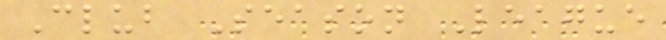Club Season League
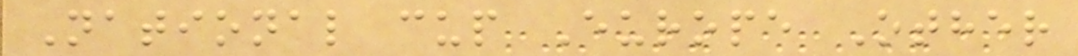National cup Europe Other
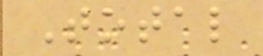Total
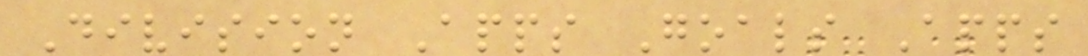Division Apps Goals Apps
